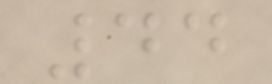44
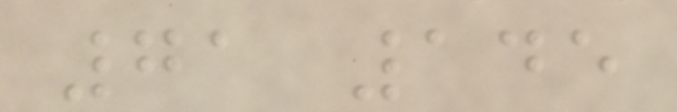71 145
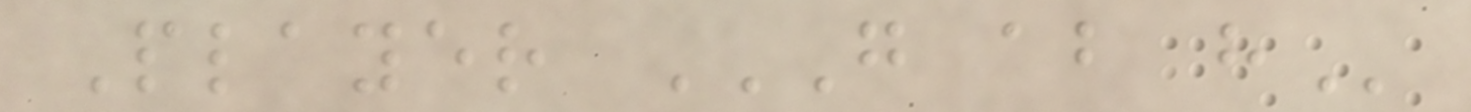Player G AB H
